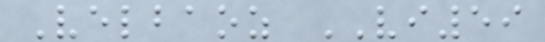Velbaoz VI59
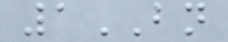1BN
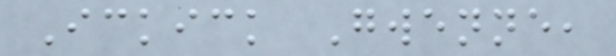Ickick Gwenne,
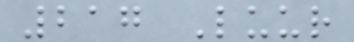217 Luur
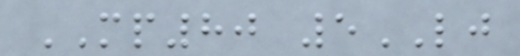MP80 5LJ
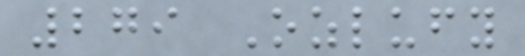279 Ozlufy
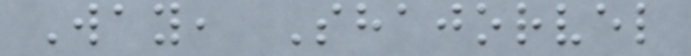Way, Shajorvel
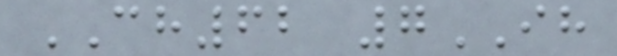CH62 7IH
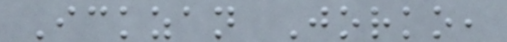Ickzan Jorko,
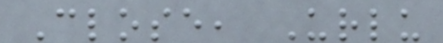Close, Urlu
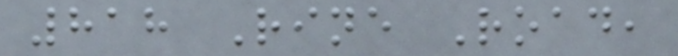818 Rine Road,
